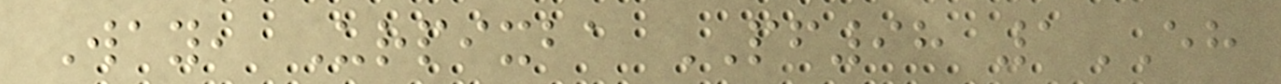Way, Urpixba PF98 1EH
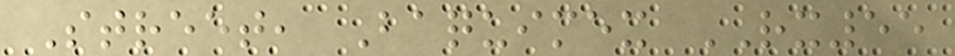Street, Baquimex RX55
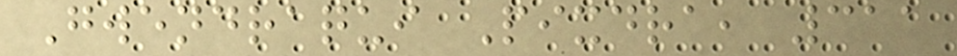Gwendraqui Pixdra, 311
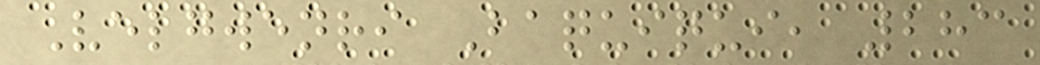Velgwenri Baquiqui, 283
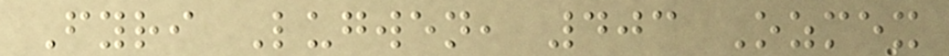Fyri Lugwen, 403 Ozmex
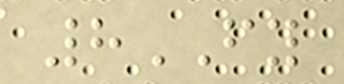8FY
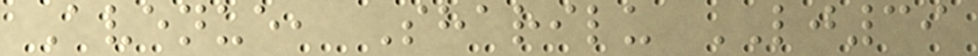Avenue, Sharilu LJ39
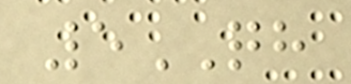5QH
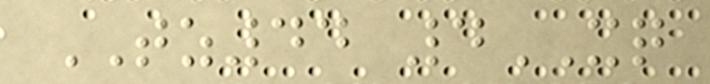TZ44 4XQ
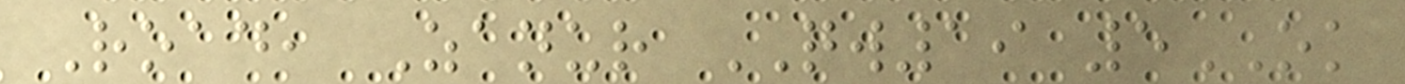Road, Zanur QW19 5OK
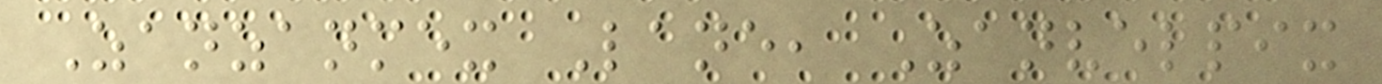Zanzanmex Lane, Zanvelpix
